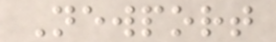Newport
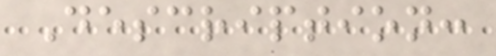Description:
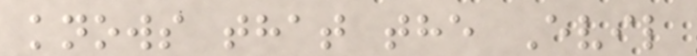knows that the Evil
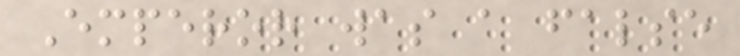Emperor was a false
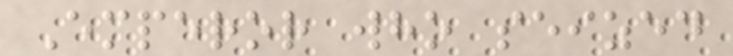Emperor who seized
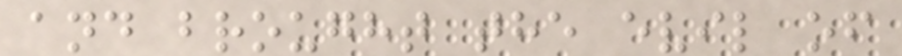and brought the evil of
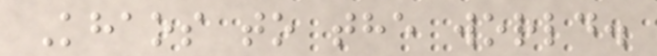Khaos to the world.
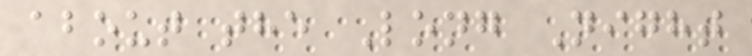about the Long Night
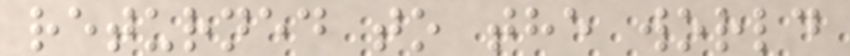returned to the world
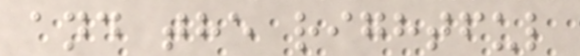and the rightful
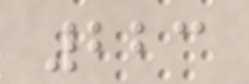223
